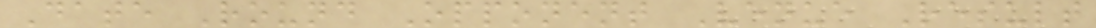Date Round Opponent Venue Result
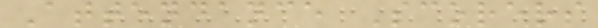Attendance Scorers
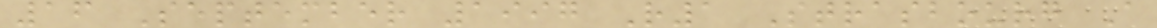16 September 1997 R1 Strasbourg A
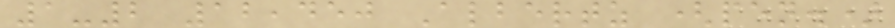1-2 12,450 Albertz (pen.)
